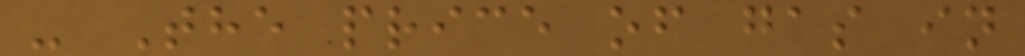- The price of gas in
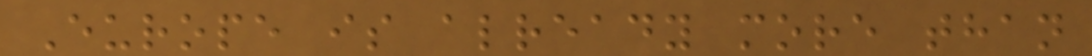Europe is already more than
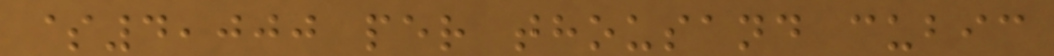$4,000 per thousand cubic
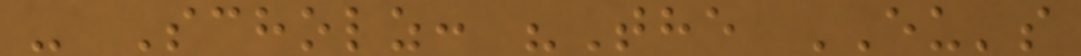- Scholz: "The EU's
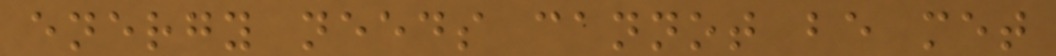energy needs cannot be met
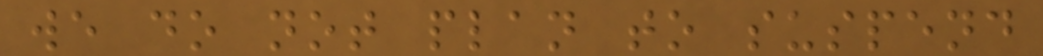we do not plan to suspend
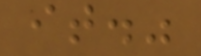it."
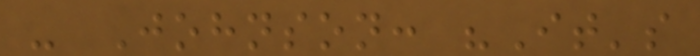- Johnson: "It's
